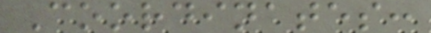Coordinates:
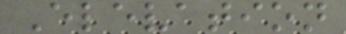Elevation
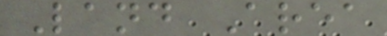Land Area
